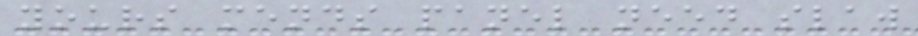yours mends panel need slaw
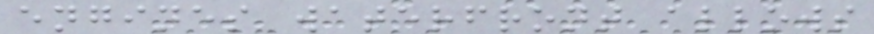engines waterfront allows
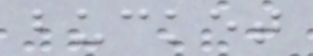bucket
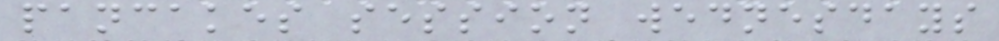pancakes session wednesdays
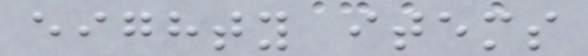eighty items
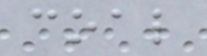coal
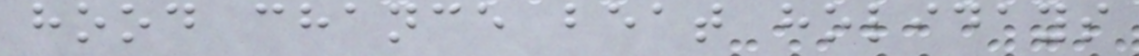hood chance beat holidays
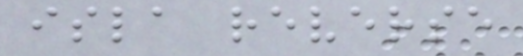isla reverse
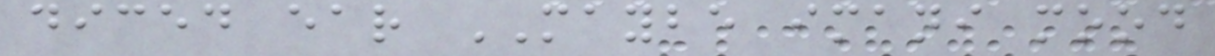diced ear MAYBE imani mood
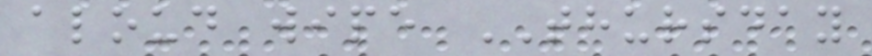aloud wipe THURSDAY
